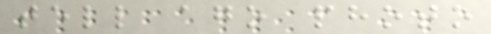tell ago photo
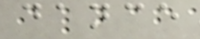dance
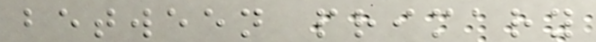between primary
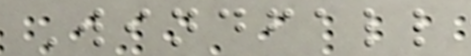Windfall
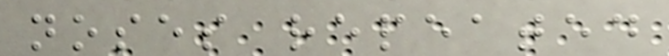noses repeated
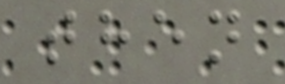then
